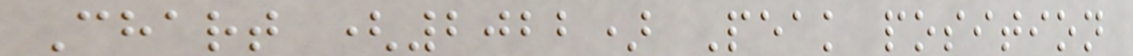Chart (2022) Peak position
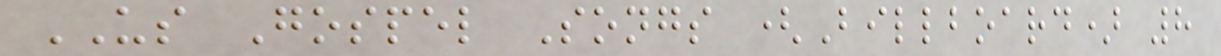US Gospel Songs (Billboard) 8
